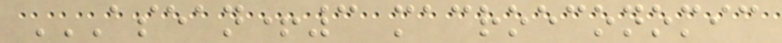ASEAN+3 MACROECONOMIC
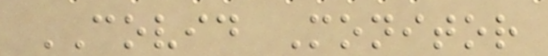COVID Monitor
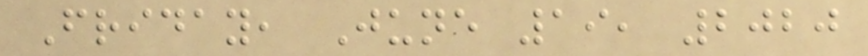Friday, June 19, 2020
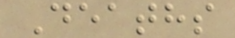Deaths
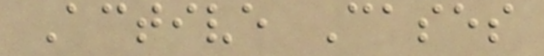Active Cases
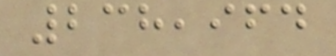238,964
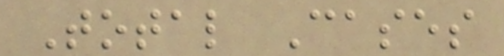Total Cases
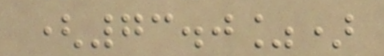(73.0%)
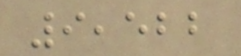9,522
